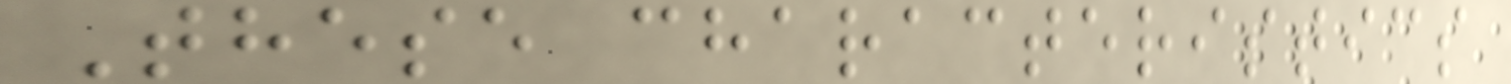These characteristics
